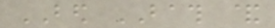BED BATH &
